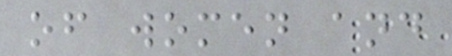of women and
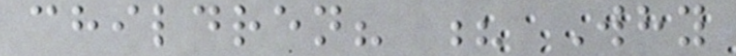children? ? Why
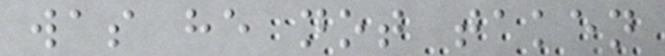was he not taken
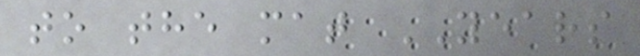to the mat YEARS
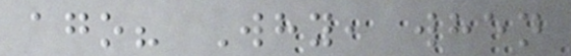ago? Why, when
